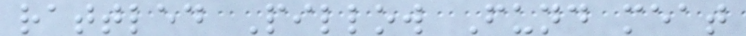rattled Pillow Fund meat
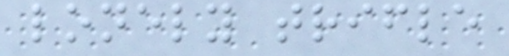lonely trifle
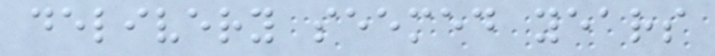delivery seemed years
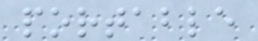portable
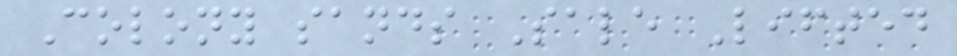Colony sands Sale Lifted
